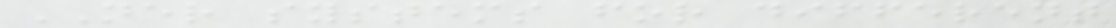NER systems for different
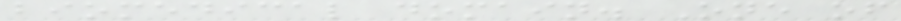biomedical domain. One of
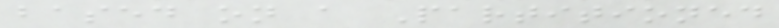based on a Partitioned
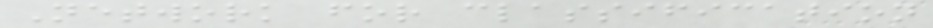Network for classification
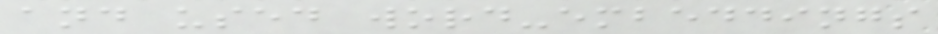and used word-embeddings
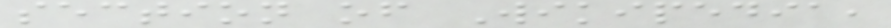section of Wikipedia,
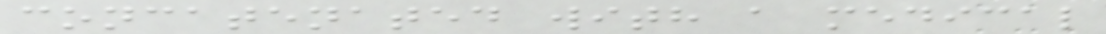concatenated with a medical
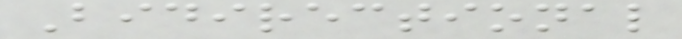Bidirectional
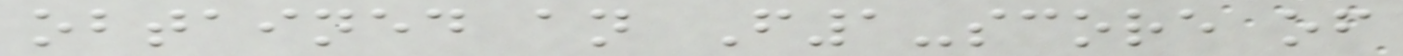obtained an F1-score of
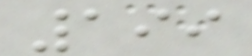199
